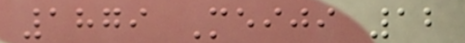1879 Meiji 12
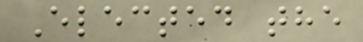Elected the
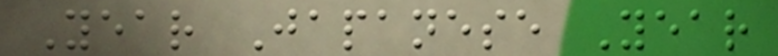Year Japanese Year
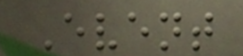Event
